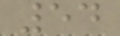54
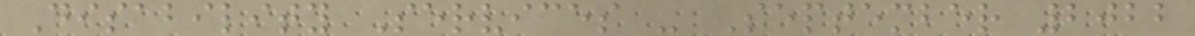Disability Services - September 2022
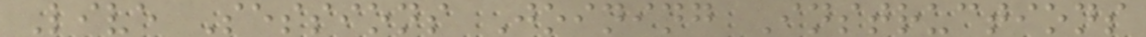Live Sessions Joining Instructions
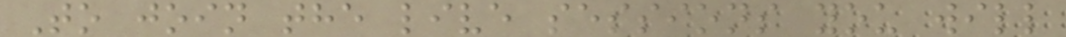To join the live sessions you will
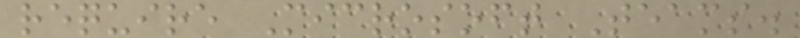require Microsoft Teams.
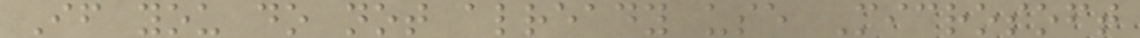If you do not already use Microsoft
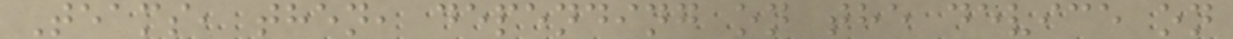Teams, then, depending on the device on
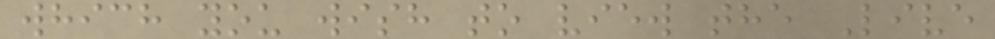which you wish to view the Live
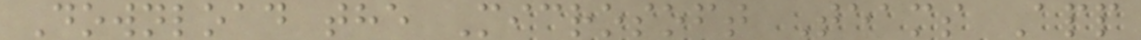Download the Microsoft Teams App
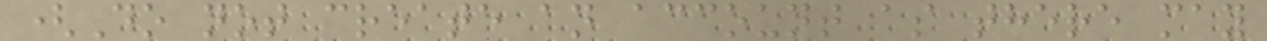(Do not create an account as there may
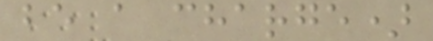be a charge)
